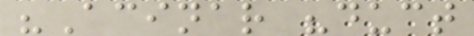"Acinar "duct
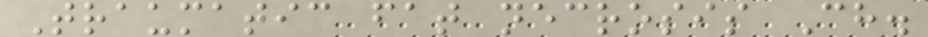Traumatic fat necrosis Ch.
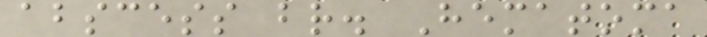abscess br. Hematoma
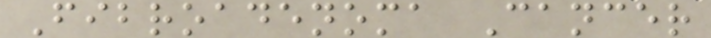Fibroadenoma Cancer
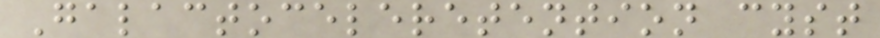Galactoceleretention cyst
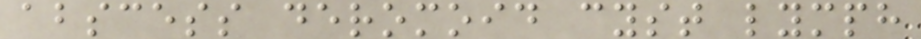abscess deromoid cyst lymph
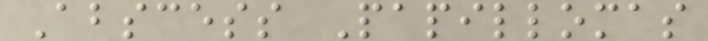Abscess Papillomas
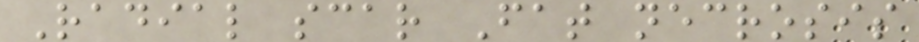Radial scar Fat necrosis
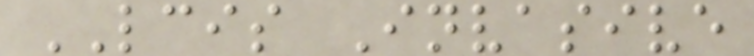LCIS Invasive
